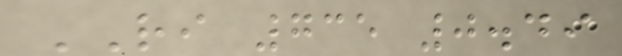RI 735 0.49
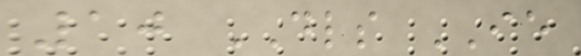10 DLS IE
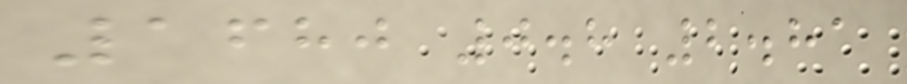1680 0.8 2.81
